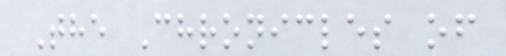The Chronicles of
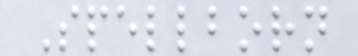Spellborn
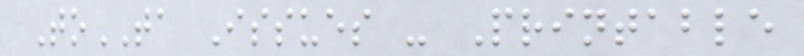ToTA Issues - Printable
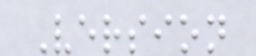Version
